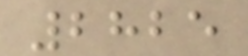2825
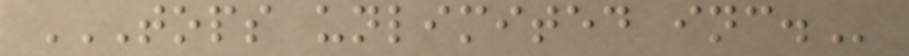TOPS UNLIMITED INC.
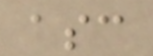asc
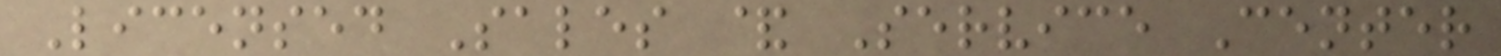Licensed Sales & Service Center
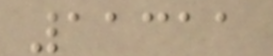11311
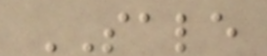SALE
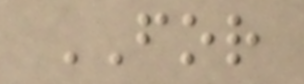FOR
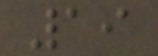19
